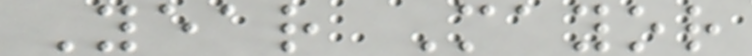Year Mayor
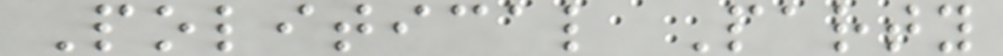Political Party
